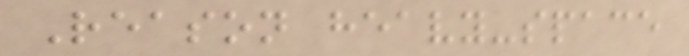Reason heavy-space
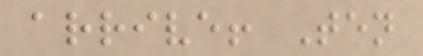arrive! Ten
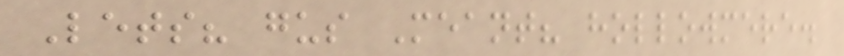Lets? gus Meant? hollowmere.
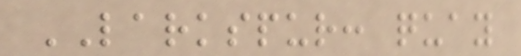LARKSPUR: quay
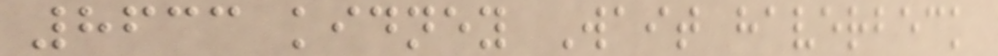8633 kidney Wait haverbeck
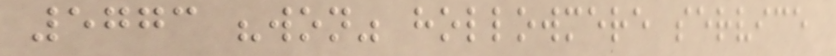5773 "won" hollowmere service
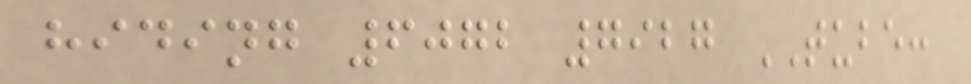hiding 6072 7927 TUBE:
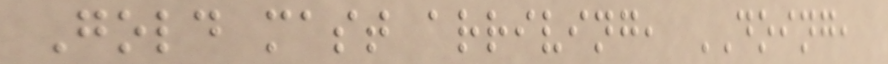Gold mast arriving, DOING,
